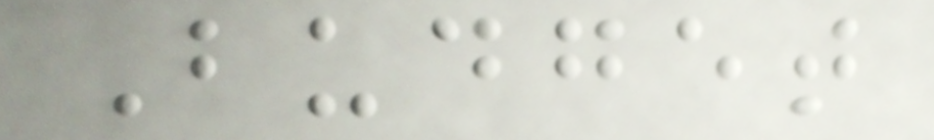Budget
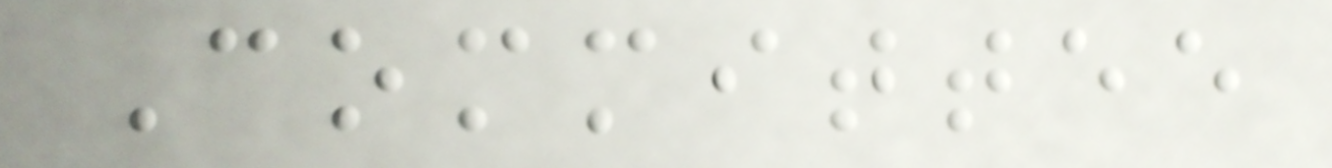Committee
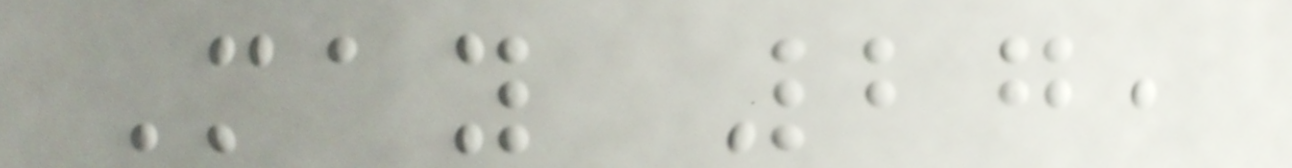May 27,
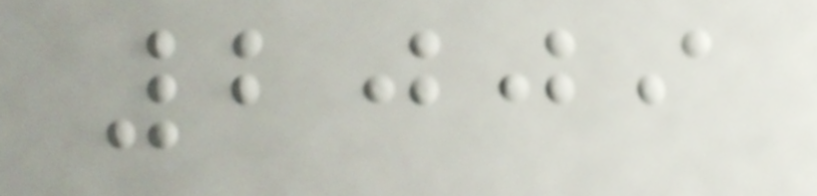2009
